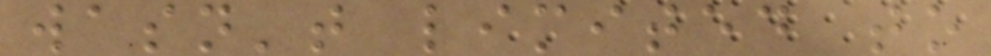wasn't limited to
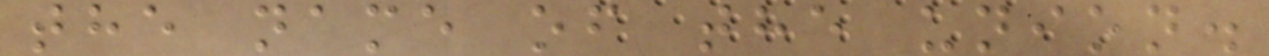the name of the union.
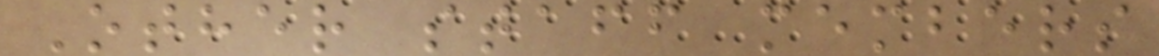Other staff members
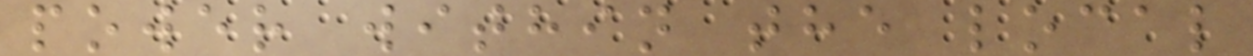power within the local
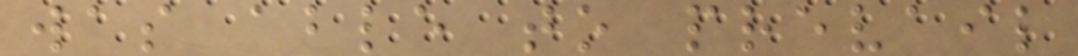was able to prevail
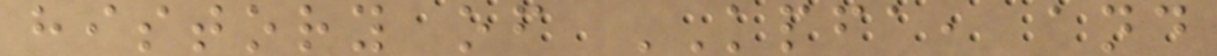history of KPFA, and
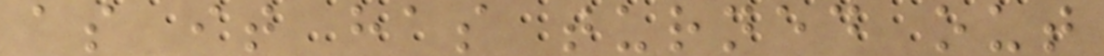as it has turned out
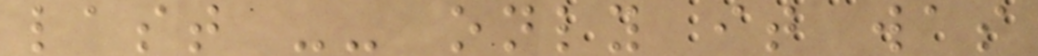last -- only it was
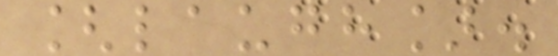[laugh].
